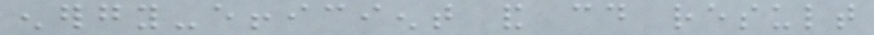energy-efficient and could result
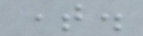time.
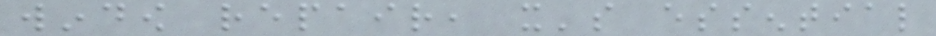window repair, it's essential
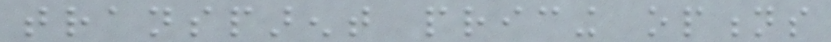transparent pricing options
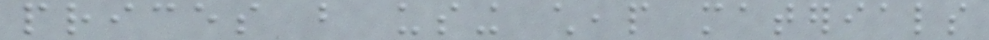prices but using cheap materials
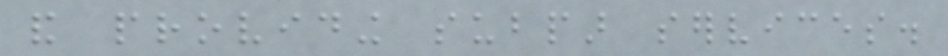and providing subpar services.
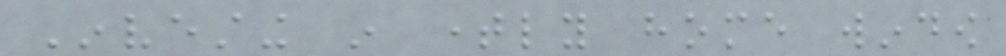Investing in timely home window
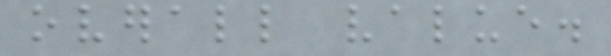overall value.
